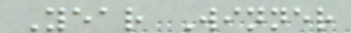Year Winner
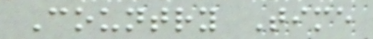Country Time
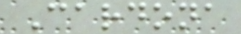Cardona
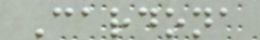Cardona
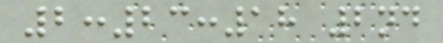2:23:18 2nd
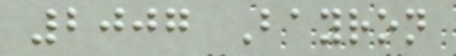2007 Bayron
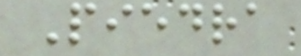Piedra
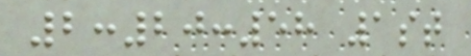2:20:58 1st
